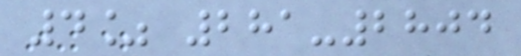4% 281-2804
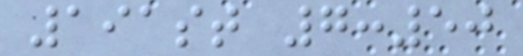191st 7:50
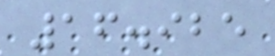16.925
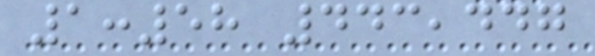1:58 443,447
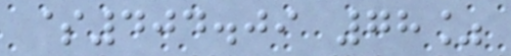$404.09 78%
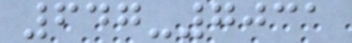647-7031
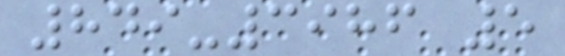849-3986 5
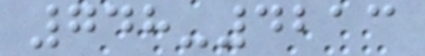748-4213
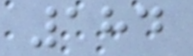184
